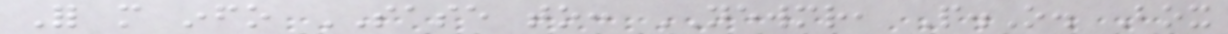For more info SASE to: NEWMR, P.O. Box
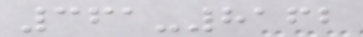361-8162
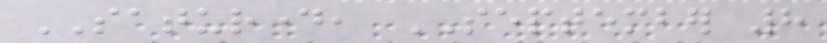SATURDAY, SEPTEMBER 8
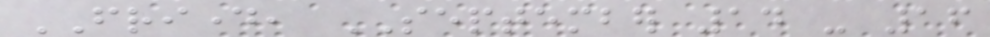FRIDAY, SEPTEMBER 14 - 16
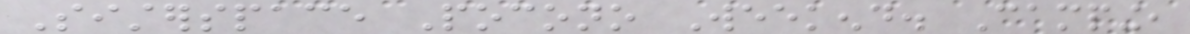Sisterspace Pocono Weekend. Camping,
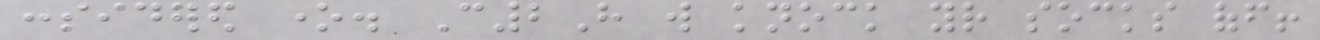considered one. C2H will knock your socks off!
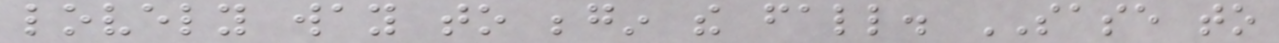lovely way to begin the fall. SASE to
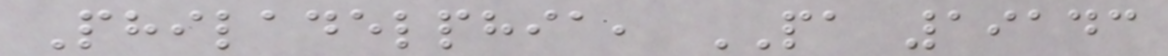Philadelphia, PA 19143
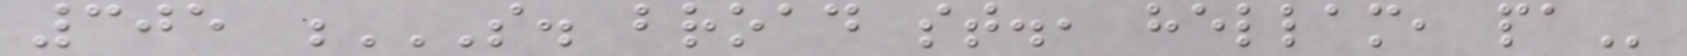305 S. BROAD ST., HELLAM, PA
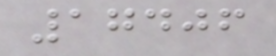17406
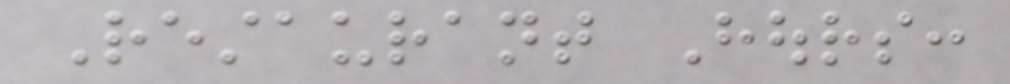Restaurant Hours:
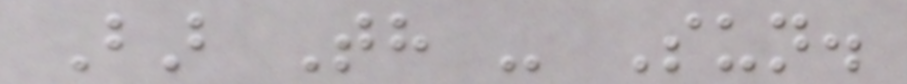Bar Th - Sun.
